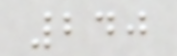240
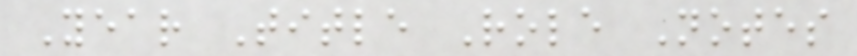Year Title Role Notes
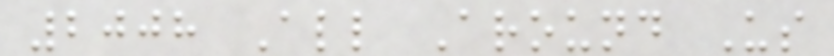2008 All Around Us
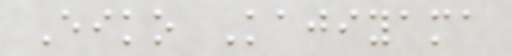Eiko Kajiyama
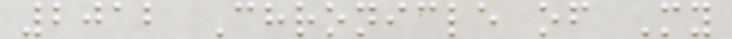2012 Chronicle of My
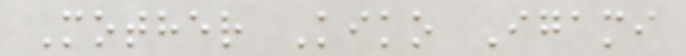Mother Kiko Igami
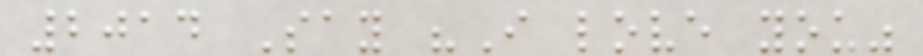2014 Say "I love you"
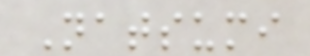Natsumi
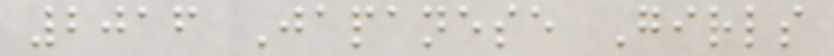2016 Japanese Girls
